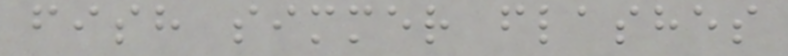fish simmer flashes
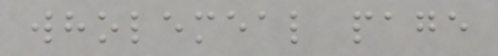wholemeal page
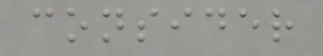consider
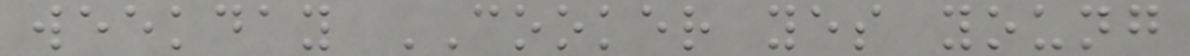weekday COOKER yes young
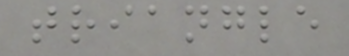triangle
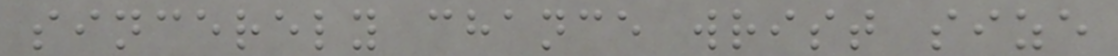sincerely chance wrist size
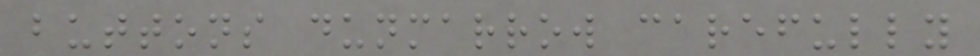buttons dunmarrow carefully
